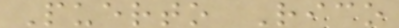Puerto Rico
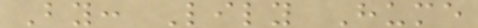By: Lily Hume
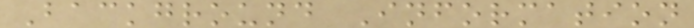Background Information
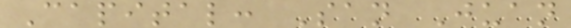Capital: San Juan
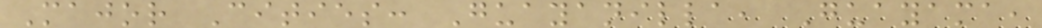Major Cities: Guayanilla, Guayama,
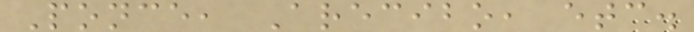Ponce, Arecibo, etc.
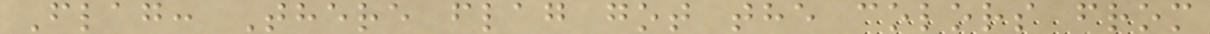Flag: There flag got the colors from
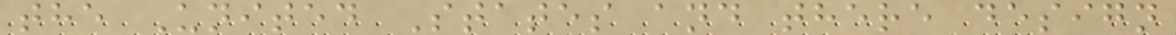the United States and there design
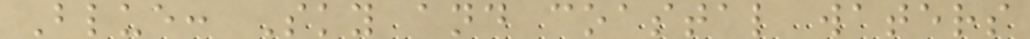Blue: Sky and coastal waters
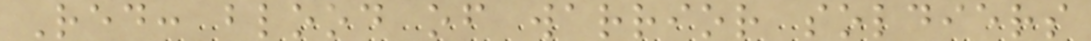Red: blood of warrior soldiers
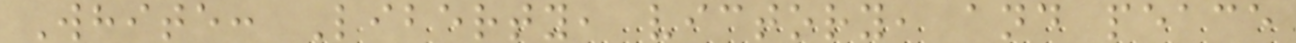White: Liberty, victory, and peace
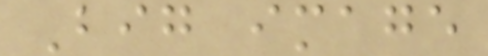Big image
